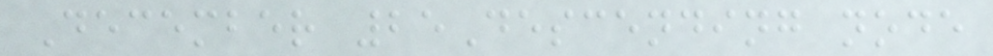December 25Descending node
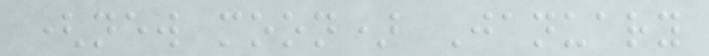(new moon) January
